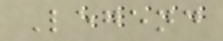Legend
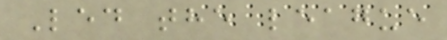Led the league
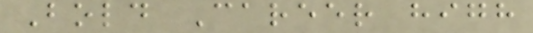Bold Career high
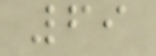69
